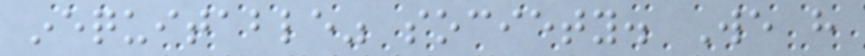inequitable" society. We have
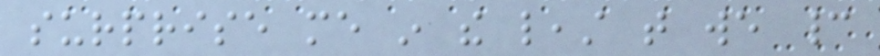surprise me in the least that we cannot
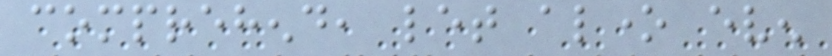comprehend, let alone even
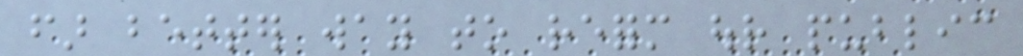far better way to reform our public
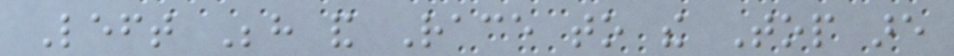Left Behind and Race to the Top are
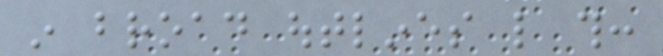in broad outlines like this:
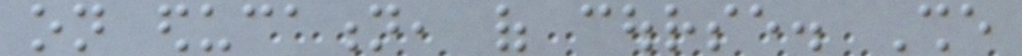on education, of course. She
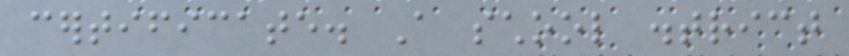certificate. A school district
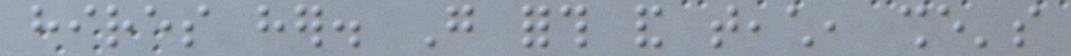hires her. Go forth and teach, she's
